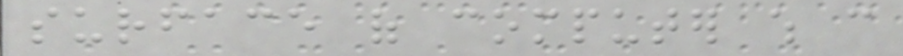surface of computer which can
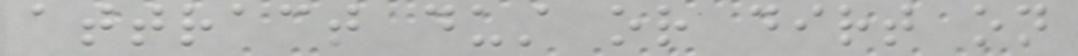attract dust or dirt on
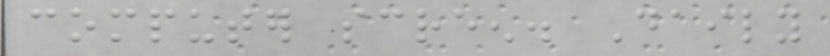computer screen. Daily
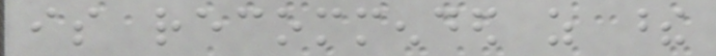is recommended as these
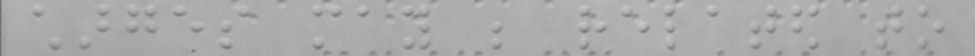charges may be related to
